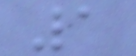1
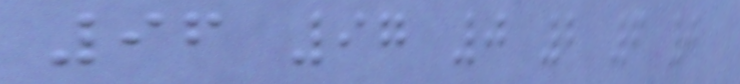96 97 0 2 6 0
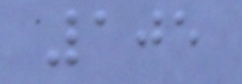105
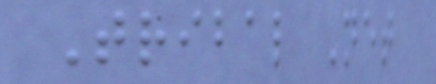Tribal Net
